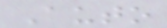Auto
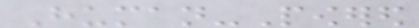Human-Powered
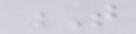T
